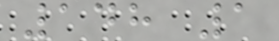148 1
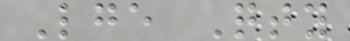Lge Qty
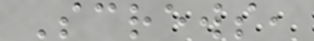Screws,
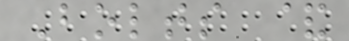Bolts &
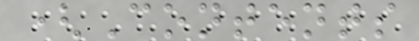(Contents
